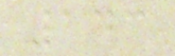143
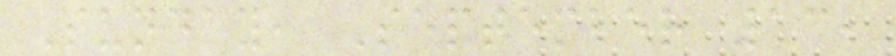Sunday, September 13,
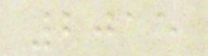2015
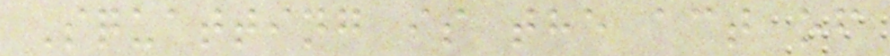Squatting is the act of
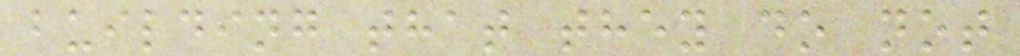building that they do not
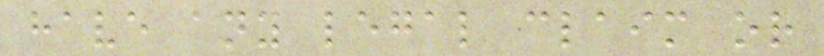have any legal claim or
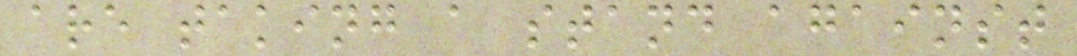are taking a stand against
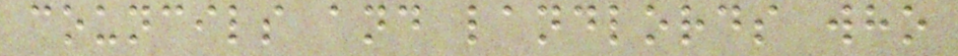councils and landlords who
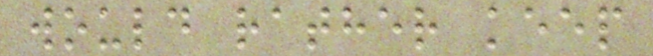would rather keep
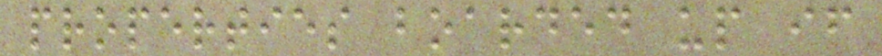properties boarded up if
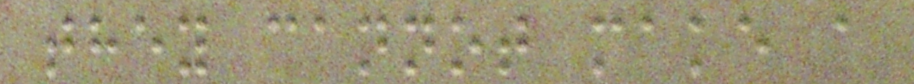they cannot make a
